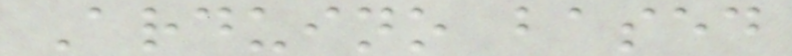Arduino based
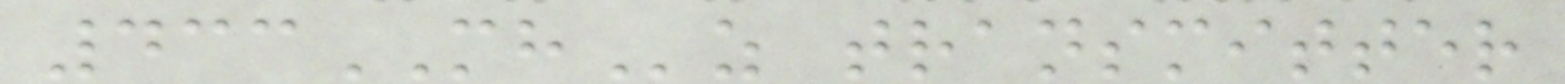433MHz transmitter
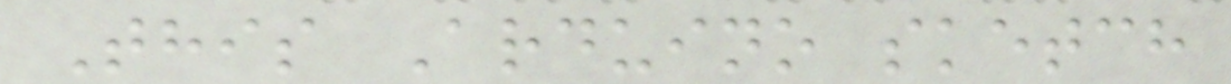This Arduino sketch
